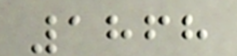1868
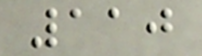110
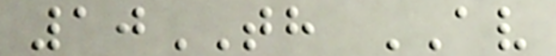10TH AV
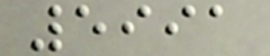5991
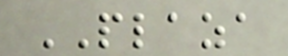PLAZA
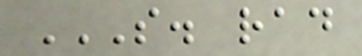S. RAD
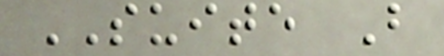SUITE B
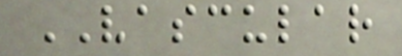VASCULAR
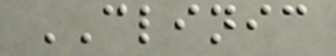CLINIC
